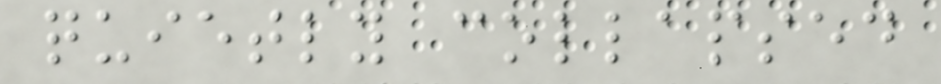quietly collapsed
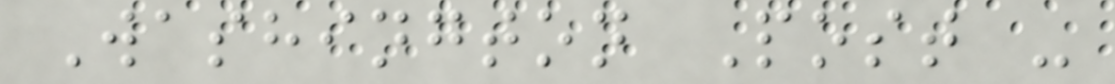Washington Post -
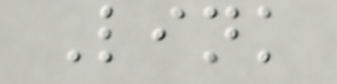Link
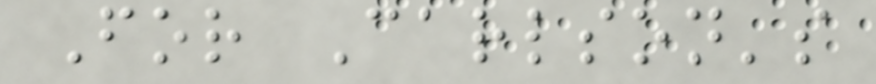For Carlson's
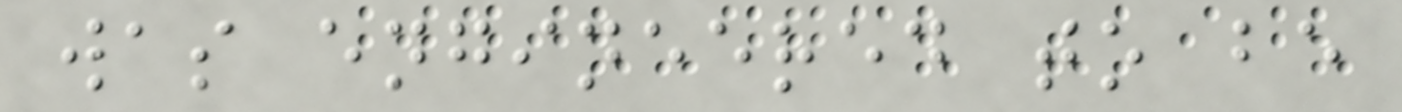was engineered to be
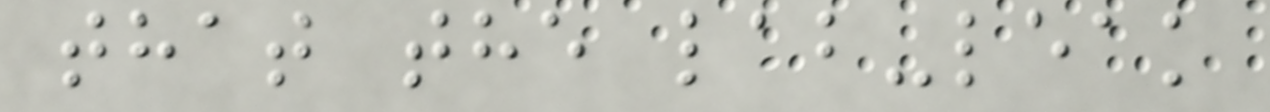that the lab-leak
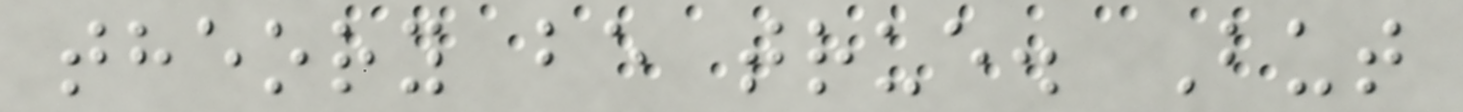theory be true. But
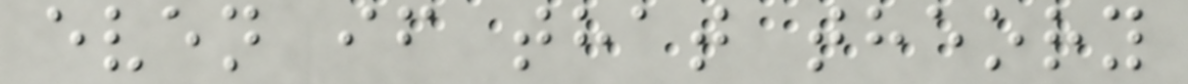even if that theory
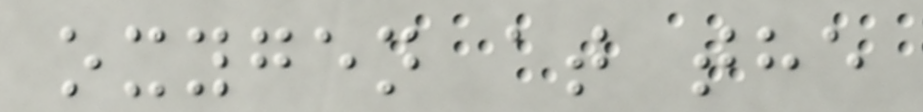oxygen at the
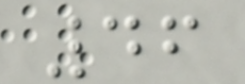46
